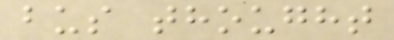bus thought
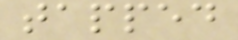tapped
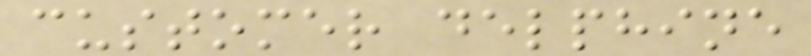customer delphine
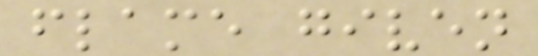flame given
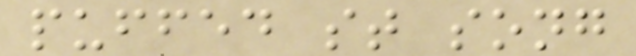puffed st song
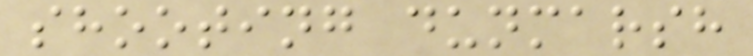shooting dunmarsh
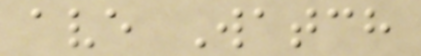ave Watch
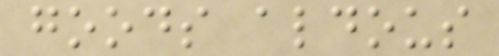goods aldous
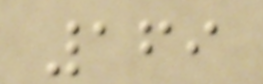169
